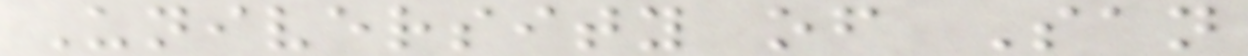University of San
